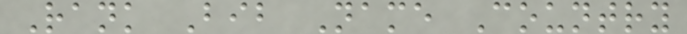Rank Bib Name Country
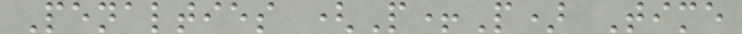Penalties (P+P) Time
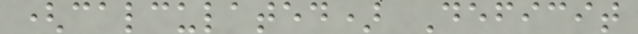(calculated) Deficit
